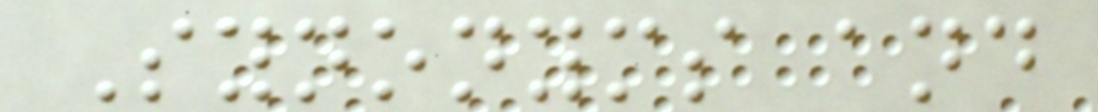Synonyms and
